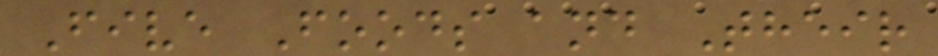Five Foods and Their
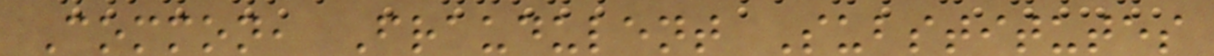Common, Fraudulent Substitutes
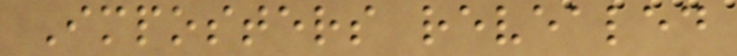Imposters revealed
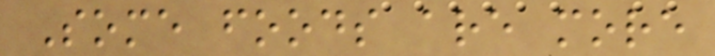Some foods are more
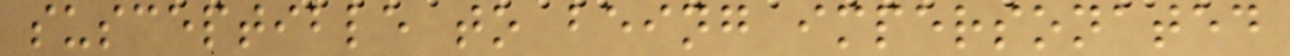susceptible to being impersonated
